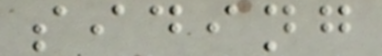siding
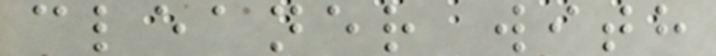cleaner with
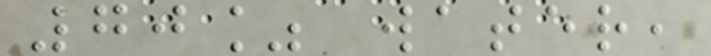70% water,
